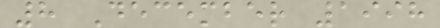8 December 1998
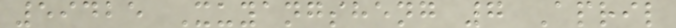59425 Xuyangsheng 7 April
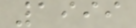1999
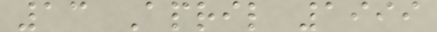13 April 1999
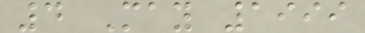4 May 1999
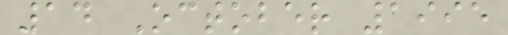14 October 1995
